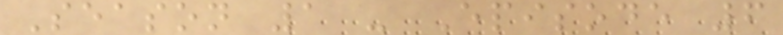Season 1 - Episode 6
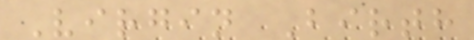Virgin Birth
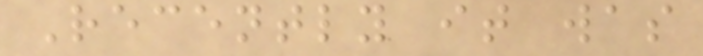Recently it was
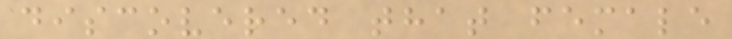discovered that female
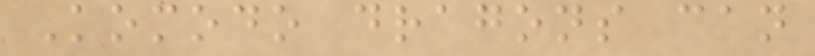Komodo dragons can
